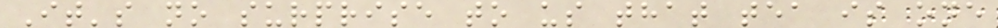It's no surprise to us that tea is one
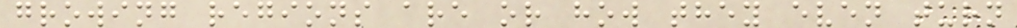growing regions are or how they even turn
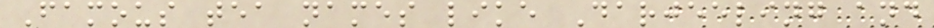Famous tea names like Darjeeling and
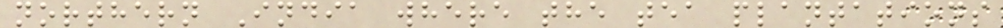northern India where the tea plantations
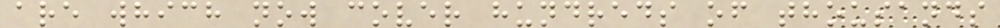are which now cover hundreds of thousands
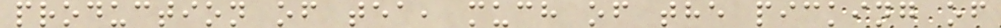production of tea, much of the picking of
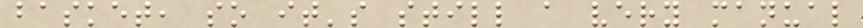basket, so it's still a very manual
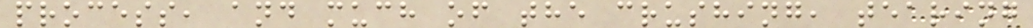process, and much of the crushing, tearing
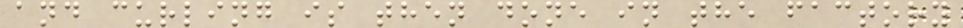and curling is then done in the factory
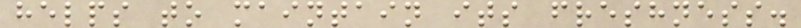helps to maintain its freshness.
